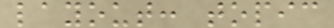layout: topic
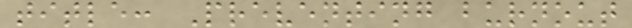title: Preventing burnout
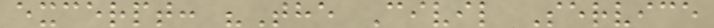excerpt: "The Civil Service
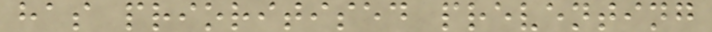has prioritised preventing
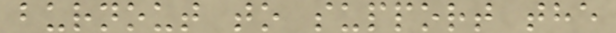burnout to support the
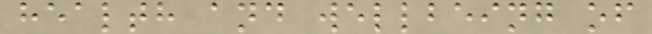health and wellbeing of
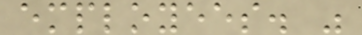employees. "
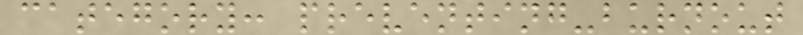category: preventing-burnout
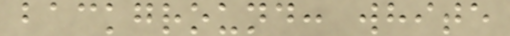background: white
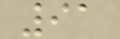91
